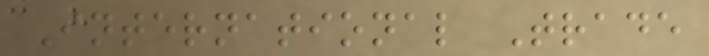International Trade
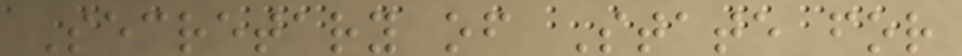Secretary of State for
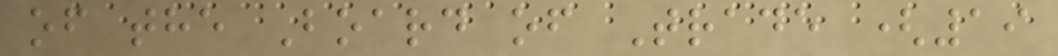of the Board of Trade (19
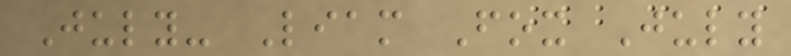July- Liam Fox July
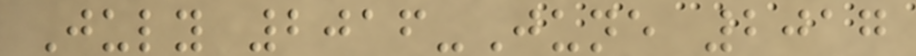July 2016-June 2017
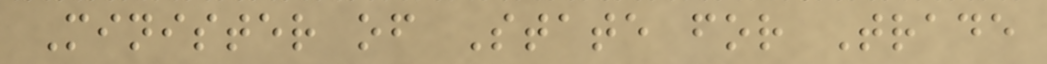Minister of State for Trade
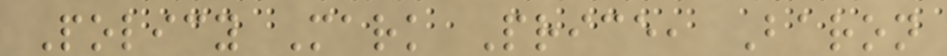Policy Mark Price, Baron
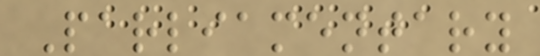Parliamentary
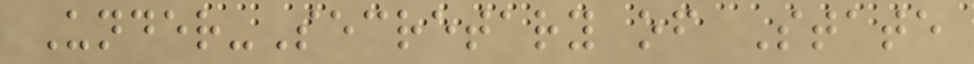Under-Secretary of State
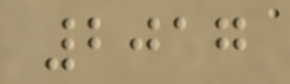2017
